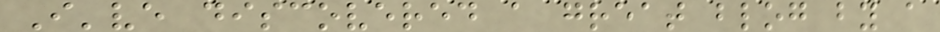I've discovered a great blog by a
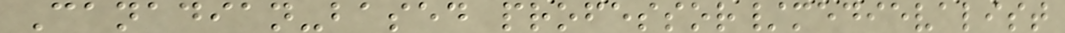Canadian-based professor/medievalist
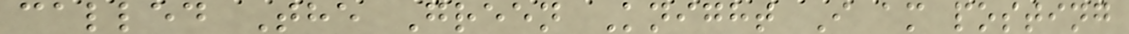called The Green Knight I am posting
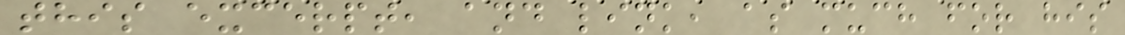this excerpt, and link, as much for his
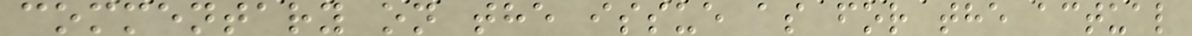commentary on the issue as for the actual
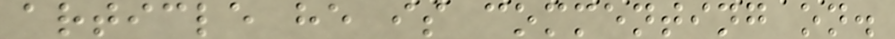article he is commenting on.
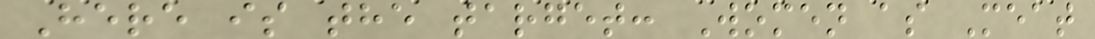Here is the target: Women as Meat
